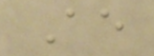Ae
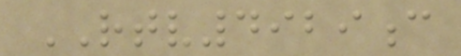RTV4929c
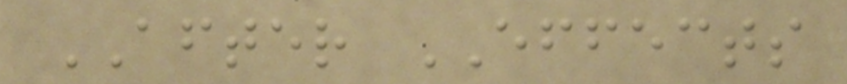AFTER EFFECTS
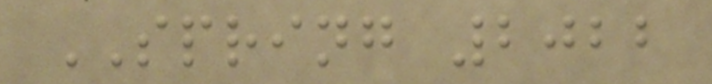SPRING 2022
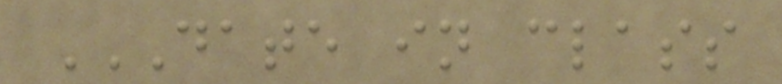DATE IN CLASS
